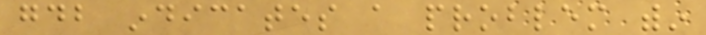gdb indicates a problem within
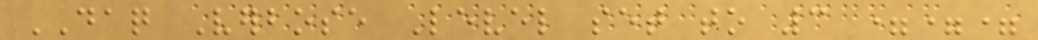DAQ Verbose Level set to 3 ===
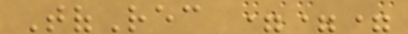TofRec ===
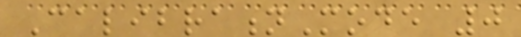CalibrationMode 0
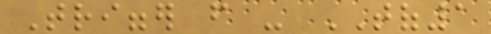Trigger from - TOF1
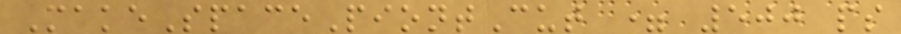MakeSpacePiontCut = 500 ps
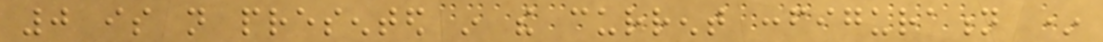0 is not presented in the current configuration *
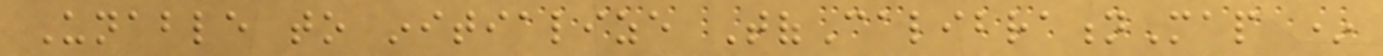Unable to initialize TofCalibrationMap *
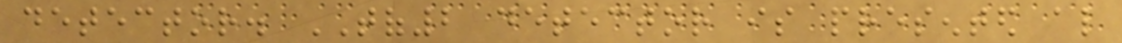detector. TOF2 detector is presented also
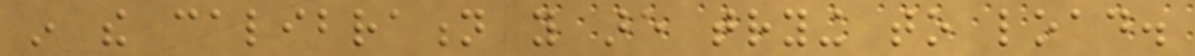in the calibration you are trying to load.
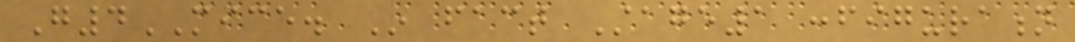G4MICE. In fact Stage1 configuration
